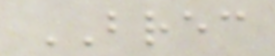BREC
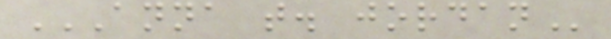ANNA T. JORDAN
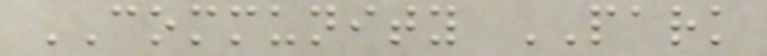COMMUNITY PARK
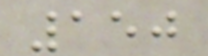150
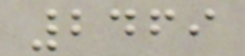2469
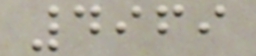4969
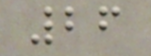26
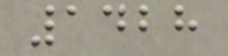1428
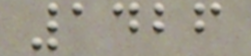1426
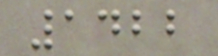1422
